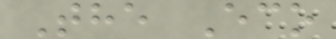The Eco
